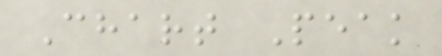Chart Peak
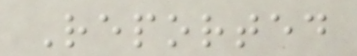Reported
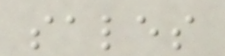sales
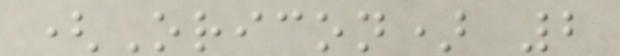(Oricon) 2
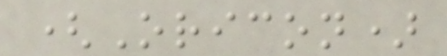(Oricon)
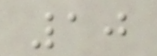10
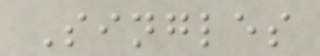Singles
